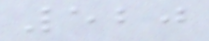520
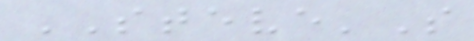STEVE'S
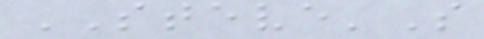STEVE'S
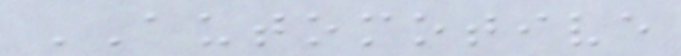AUTOMOTIVE
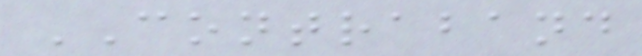CONTRABAND
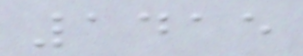1415
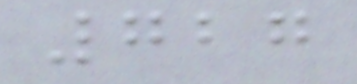727
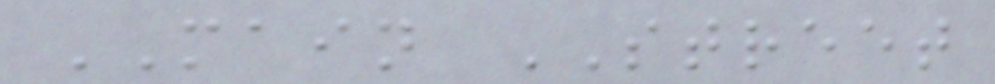MAIN STREET
